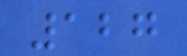127
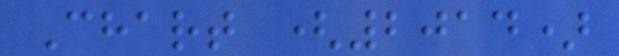Chart (2014)
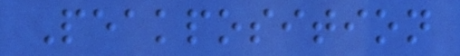Peakposition
